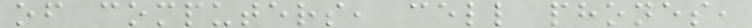of computers, cell phones,
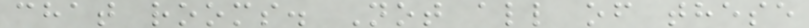chat rooms. Not all of these
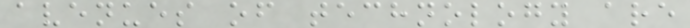avenues of technology are
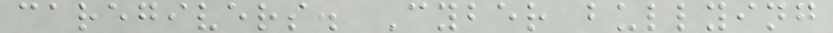caregivers. Cyber bullying
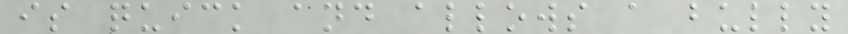is quick and allows a bully
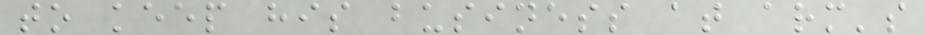to keep his business at arm's
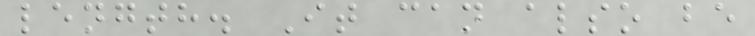length. It can also be
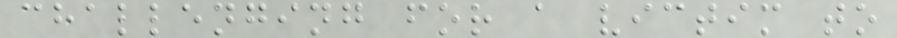challenging for a victim to
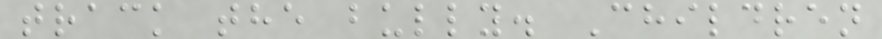track the bully. Children
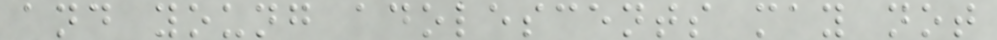and young adolescents may not
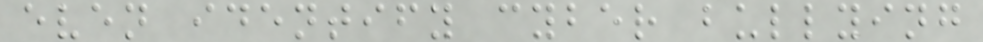even identify cyber bullying
